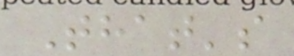That's
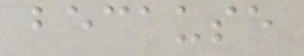because
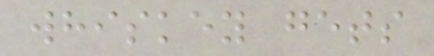whiskey gets
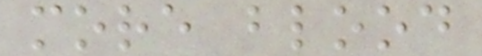more blood
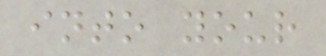into your
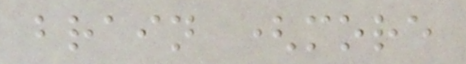brain (more
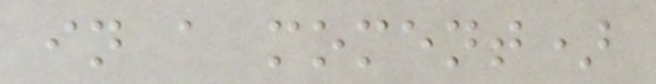in a moment)
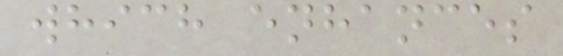which enhances
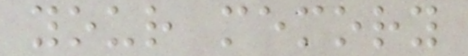your memory
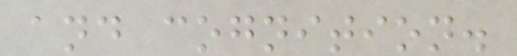and cognition.
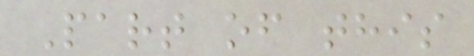Part of this
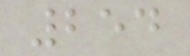254
